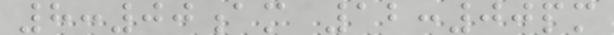8:00am 12:00pm
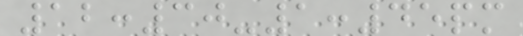12:30-1:45pm
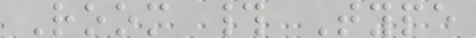Room # Type
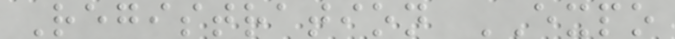Registration EXPO
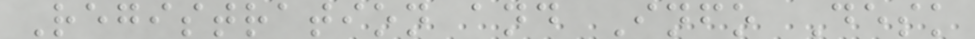Registration and Info Desk
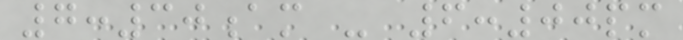7:30am - 6:00pm
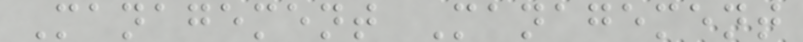Management Management
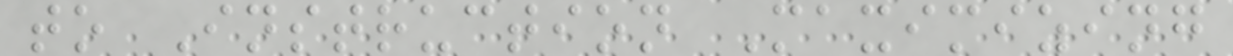to Instruction Maximizing
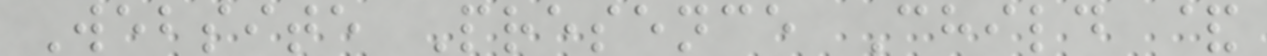Website Presence Child &
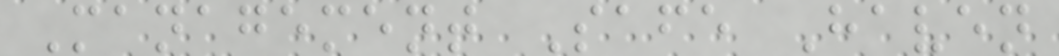Management Safe Haven
